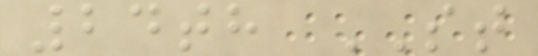24th ST
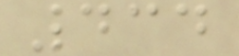434
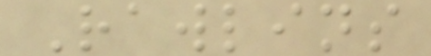Rawlins
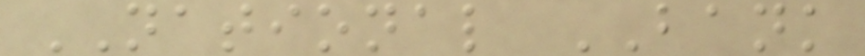NATIONAL BANK
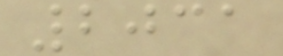2031
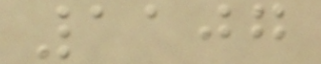1107
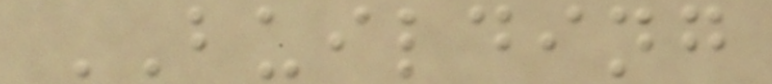BUILDING
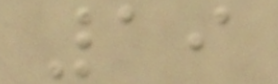19
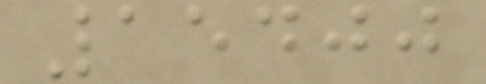15400
